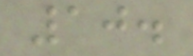10.
